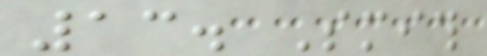13. Smith
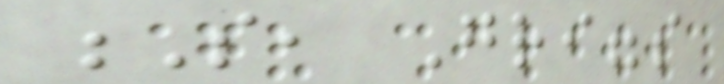S, Griggs
